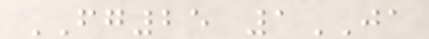FG25 1JA
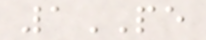1PE
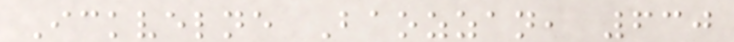Ickvelne Baozzan, 630
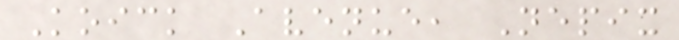Koick Avenue, Nepix
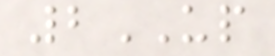2UP
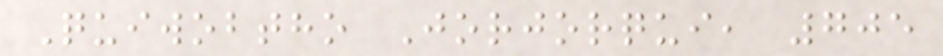Quiwobtho Jorjorqui, 705
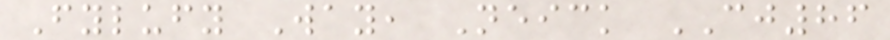Fylufy Way, Neick CJ86
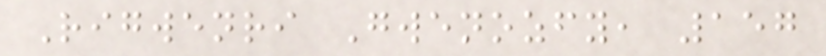Rigwenri Gwenozfy, 157
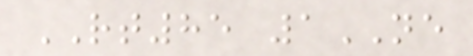RT85 1NE
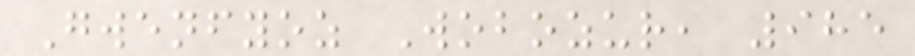Gwenfyoz Wobozur, 985
